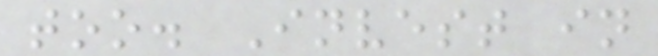too. Invest in
